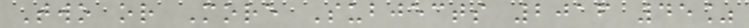Two or More Subjects 2016 45%
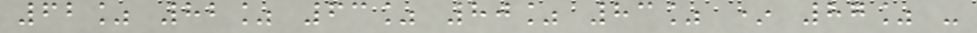62% 82% 63% 80% 83% * 87% -
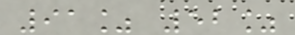91% 52%
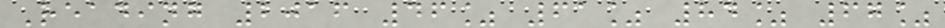Reading 2016 46% 61% 84% 67%
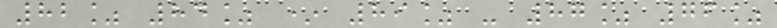82% 84% * 89% - 87% 76%
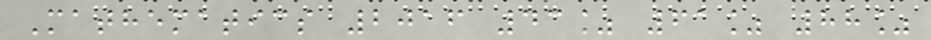Mathematics 2016 43% 61% 88%
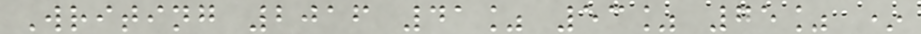Writing 2016 41% 53% 75% *
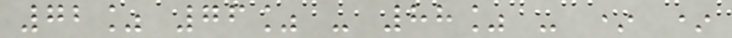72% 76% - 88% - * *
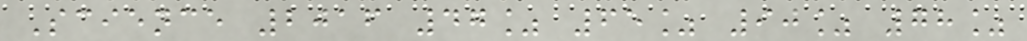Science 2016 47% 65% 90% 78%
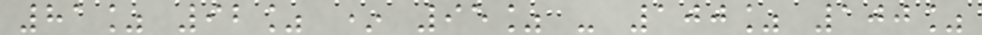81% 92% * 95% - 100% 100%
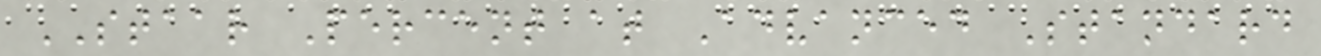STAAR Percent at Advanced Standard
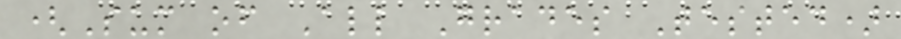(Sum of All Grades Tested)
